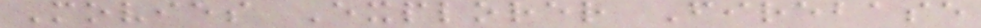Movies Explorer Firebase
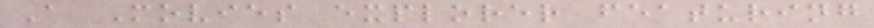A Movies explorer featuring
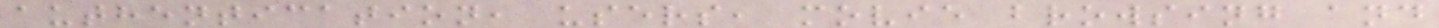authentication, users, movie browsing and
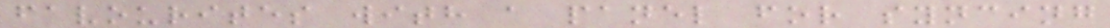favourites with a panel for syncing
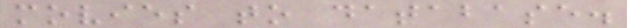movies to database.
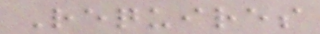Requires
